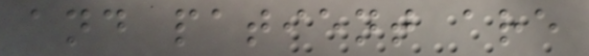and patient are
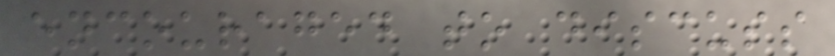encouraged to discuss
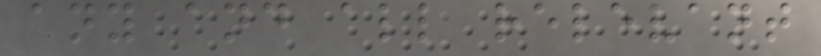any and all relevant
